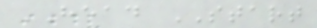HEAD START
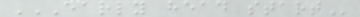EARLY HEAD START
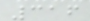316
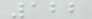122
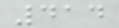414
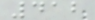412
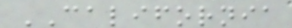CALIFORNIA
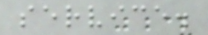service.
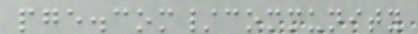pge.com/community
